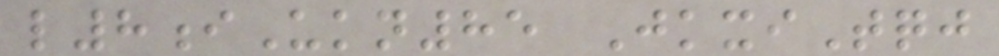l8iUkn85 JkxiTqj
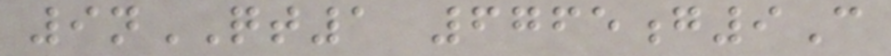9nQT1 6765g9C
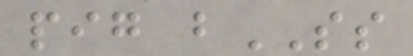pig bSS
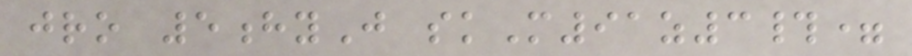jro 5hyJ skM91z3#=
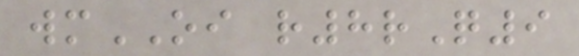wmOI r8rQ9
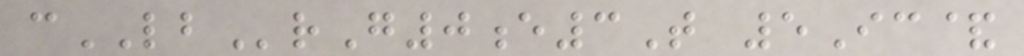cLBrG0e3T 5Ic&
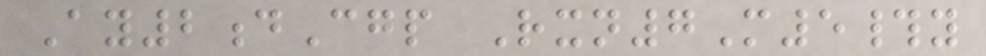Ay2dCgp Rxn7M5#y
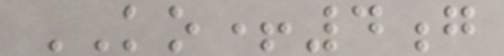KO+4g
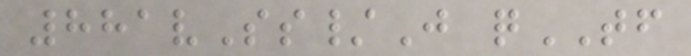881vSs/J qTF
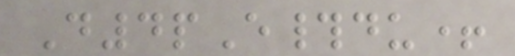D4pE#du+
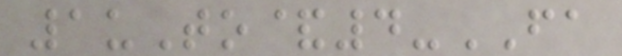1uTo&4-FA
